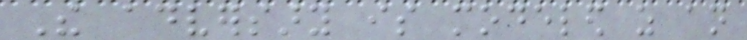The adversary is modeled as an
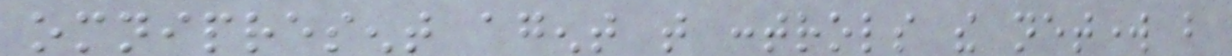omnipresent agent that controls the network but
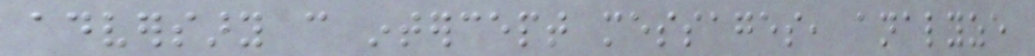adversary can intercept messages, analyze
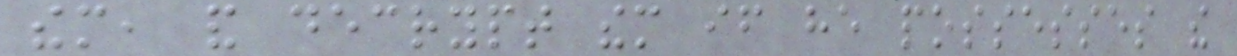them, and decrypt them if he possesses the
